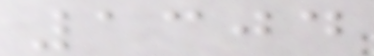1304
